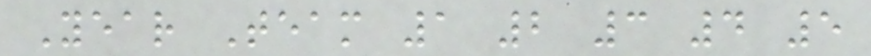Year Team 1 2 3 4 5
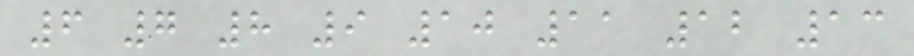6 7 8 9 10 11 12 13
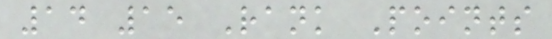14 15 Rank Points
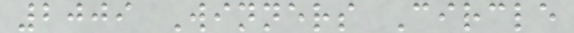2009 Winners Circle
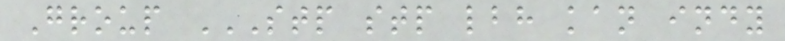Group STP STP LBH KAN INDY
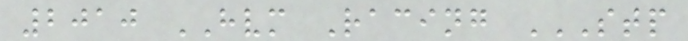2010 HVM Racing STP
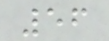56
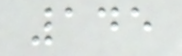145
